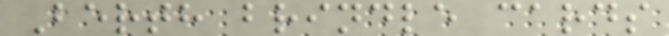Berth brindle cards
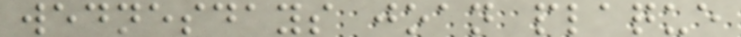wednesdays joan plaque
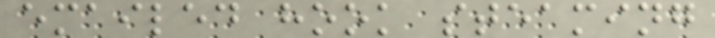emailed hook steaming
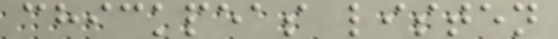chickpeas listen
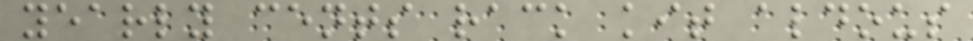yearly cents rack kit aldous
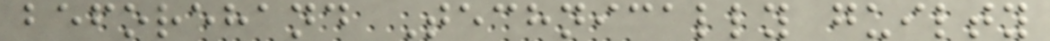beforehand Technically guilty
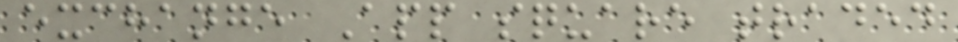exchange App square traded
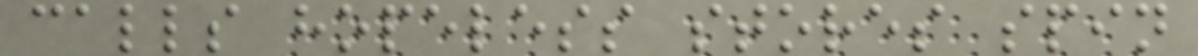calls hopeless stores spin
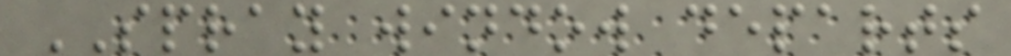SPRAY window departs
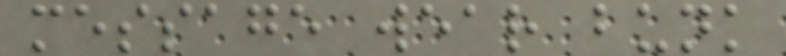message wear bunk
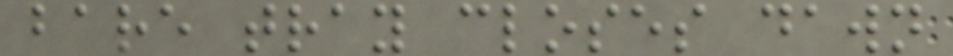bare tray closes dawn
